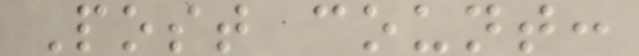Post count:
